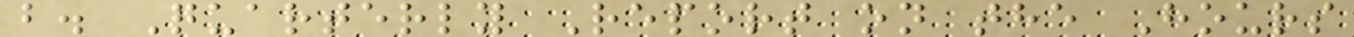b. Quarterly Report on the Hours
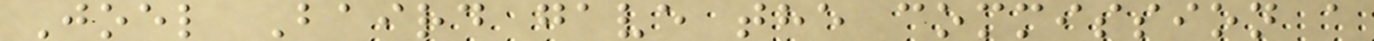Joel Baird gave the commission a
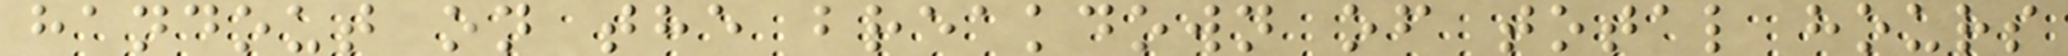handout on the breakdown of total hours
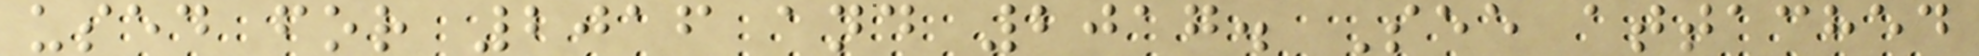used for 2016 and 2017. See attached
